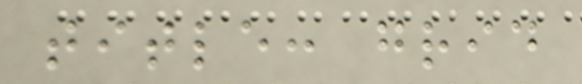title: grid
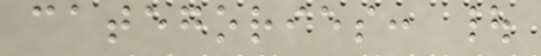categories: |
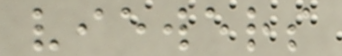viewers
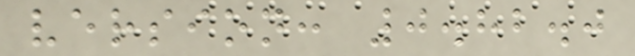version: 0.82.0
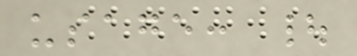usage: |
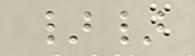}}
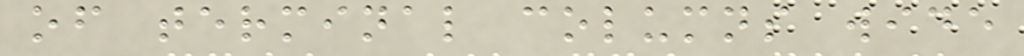of terminal columns wide
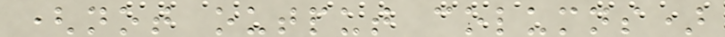(not output columns)
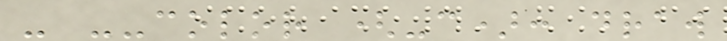- --color (-c): draw
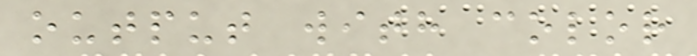output with color
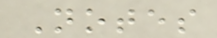Notes
